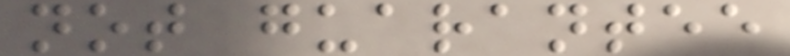not guarantee
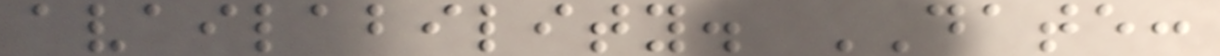availability. DATE:
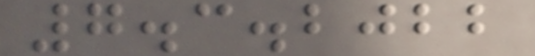7.3.2022
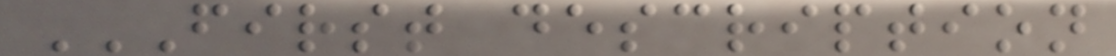FIRST DESCRIPTION
